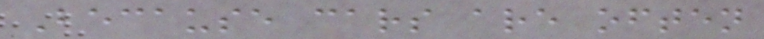Because cars are often
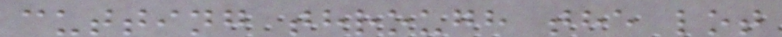cutting through the lot
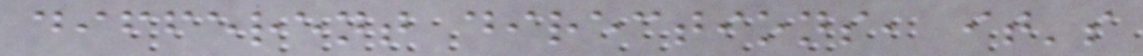different directions, it's
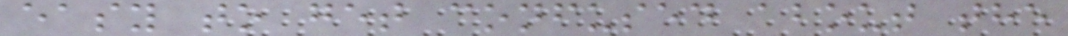easy to get confused about the
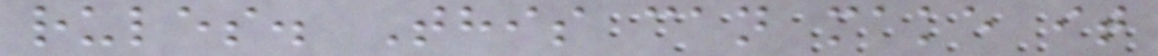rules. This can make it
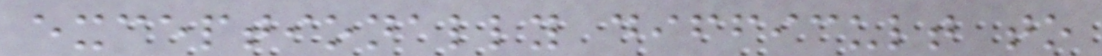exceptionally difficult to
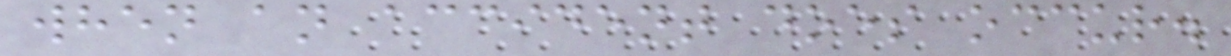when an accident does occur.
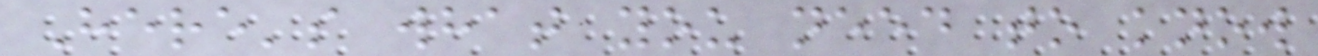Here's what you need to know
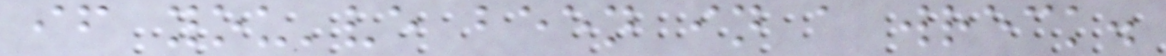if you've been in a wreck.
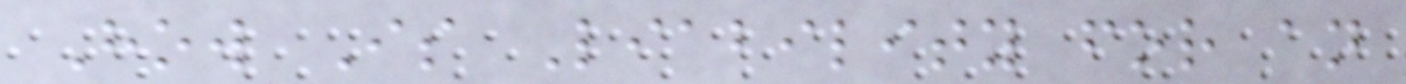How Is Liability for an
